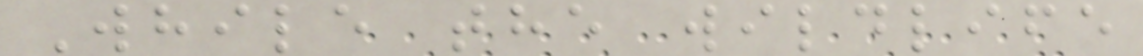While the wildlife
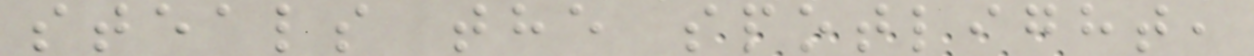steals the spotlight,
